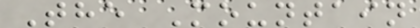The Mountain
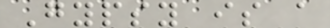Gypsy is a
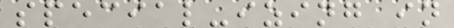special-izing in
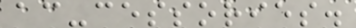ac-cessories.
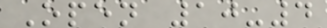Open 10-4
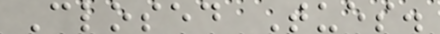Closed Tues.
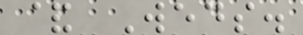& Weds.
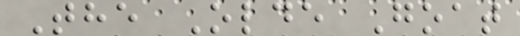The Olde Goat
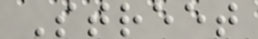Street
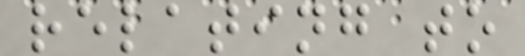relating to
